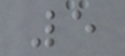5
